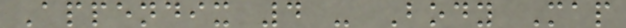Appendix 4 - Body Map
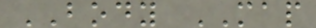BODY MAP
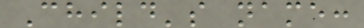Child's name:
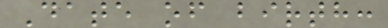Date of birth:
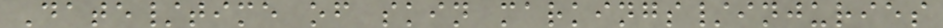Date/time of skin markings/injuries
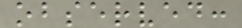observed:
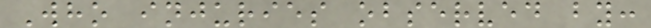Who injuries observed by:
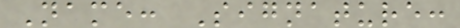Name: Signature:
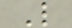L
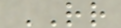RR
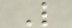L
